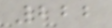222
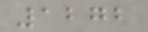1272
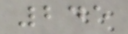245
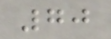70
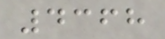4368
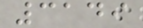3149
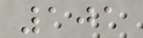101
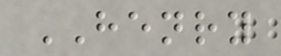HENRY
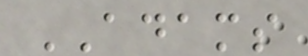ADAMS
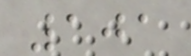101
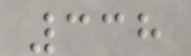338
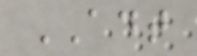ADT
